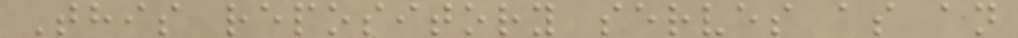This repository serves as an
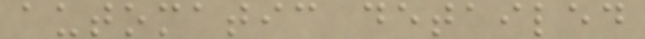automatic detailed
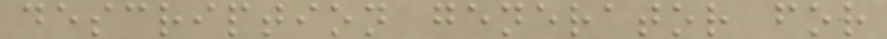description generator for
